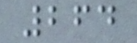264
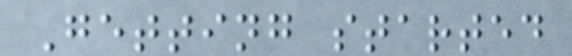Getting started
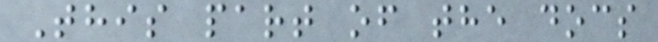This part of the docs
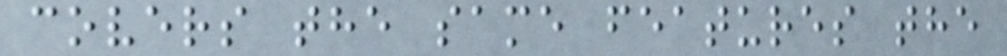covers the same features the
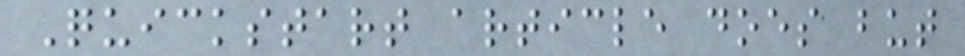Quickstart article does but
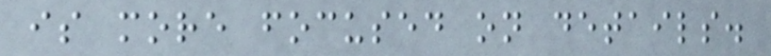is more focused on details.
